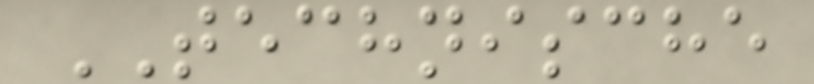TECHNISCHE
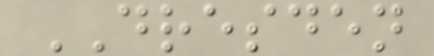DRESDEN
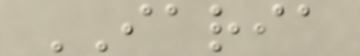IARIA
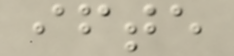ifte
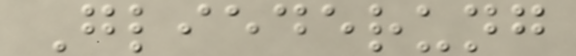Gliederung
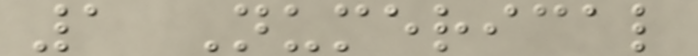1 Numerical
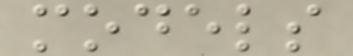models
